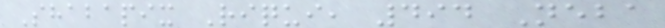Shabapix Riqui, 494 Neba
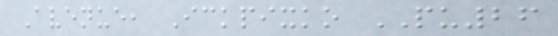Avenue, Ickpixko PU26
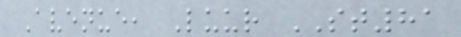Avenue, Luur ST81
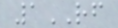1RF
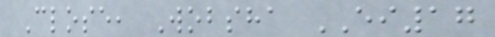Close, Wobsha EI17
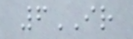6IR
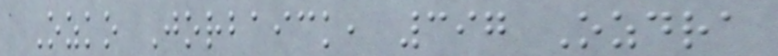Ozko Jorbaick, 397 Ozdra
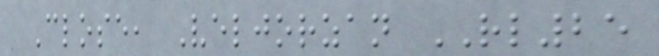Close, Veljorzan RL25
